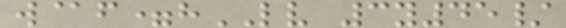w@f=hLV 3y45/
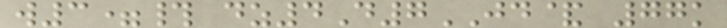w3=# dz4D7JD& 77k
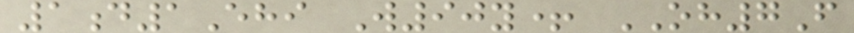1d1Ehi W90y+ OH7F
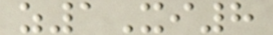z1Xi8
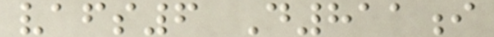vafs6 D811i
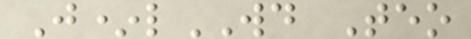J*lWD Teo
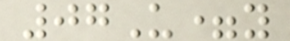07U=y
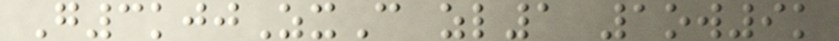G3kjjZxC zl1 1ow9k
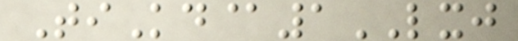TiKd@1LXJ
